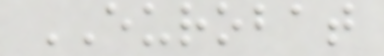EUROBAT
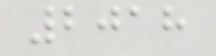2018
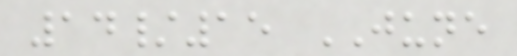14/15 JUNE
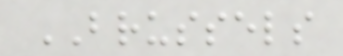BRUSSELS
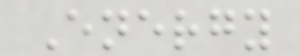Energy
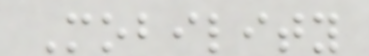Mobility
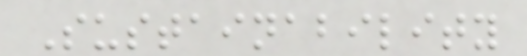Sustainability
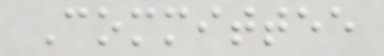Committee
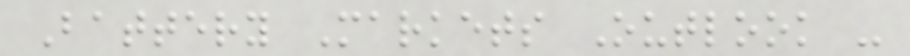Battery Markets Outlook -
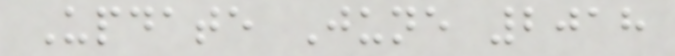Update June 2018
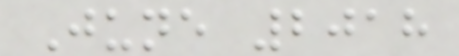June 2018
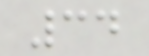34
